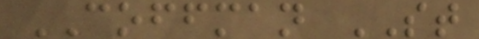COFFMAN ST
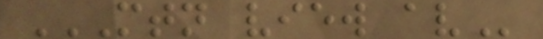MTN VIEW AV
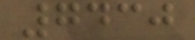7430
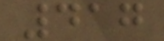417
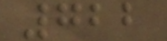722
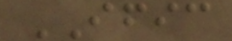IFIC
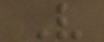V
